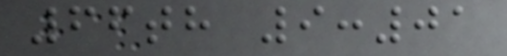66th 9:01
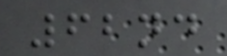62nd
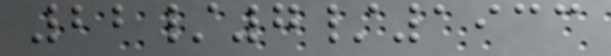22/7/1933
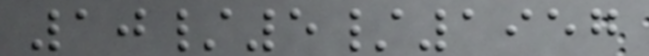10/5/1957
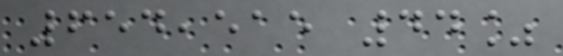654,515 44%
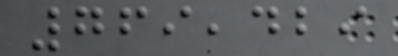769,429
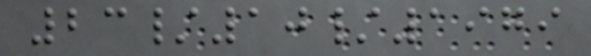23/10/1979
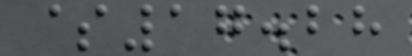$17.28
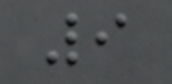9
